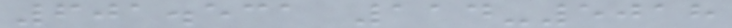601.531 114-5018
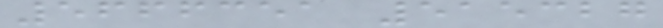5666351 515327
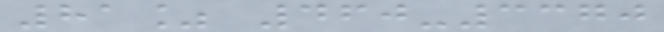81% 460-3370
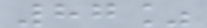87%
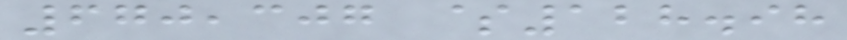670,307 $128.98
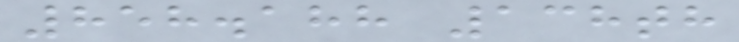858.188 138th
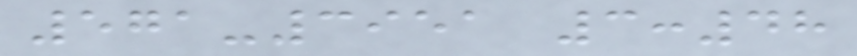571-3951 3:48
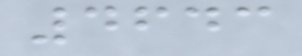4643
